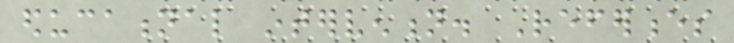educational intervention. References
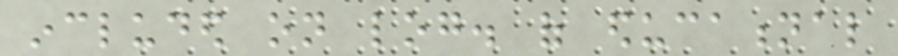included on log. of educational
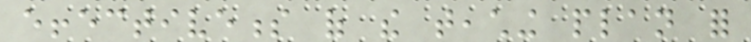effectiveness of the teaching plan for
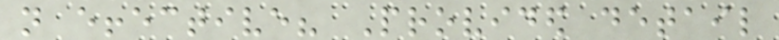not effective? Provided detail
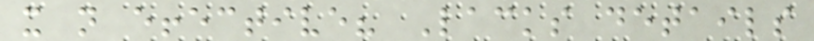it not effective? Lacks details
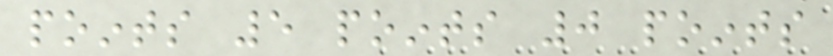points 5 points 0 points
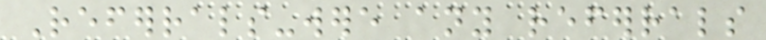Referrals-were any referrals
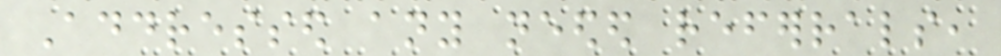Addressed any needed referrals,
